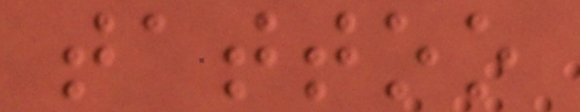tattoo
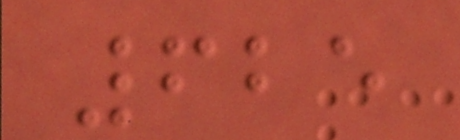625
